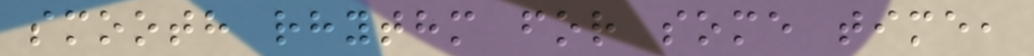smooth rhythm for some time,
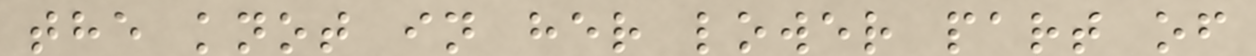the knot in her lower part of
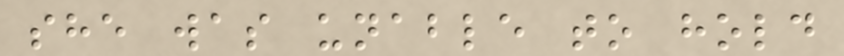she was unable to hold
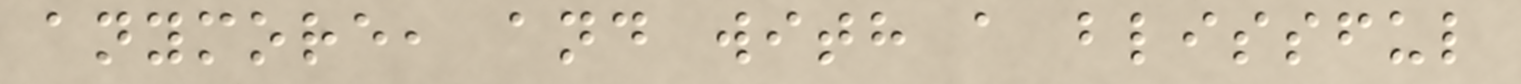anymore, and with a blissful
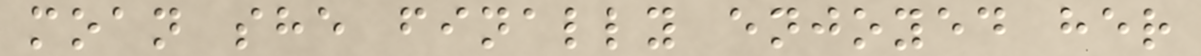moan she finally enjoyed her
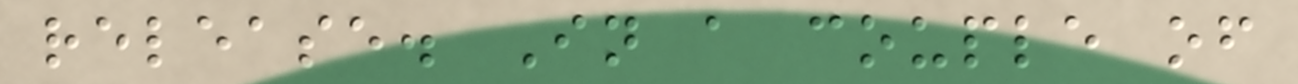release. In a couple of
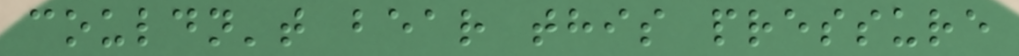couldn't bear this pressure
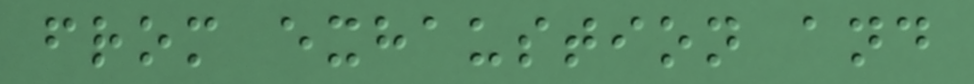from exhaustion and
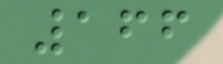166
